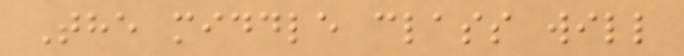The middle class will
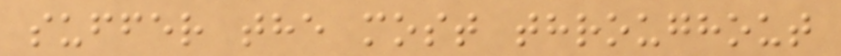suffer the most throughout
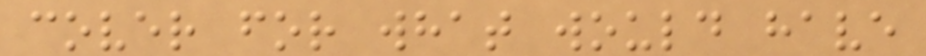cover for what would have
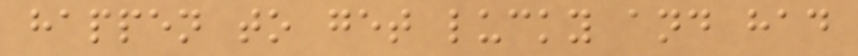happen to get lucky and had
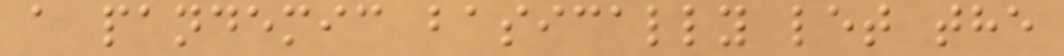a pandemic basically let the
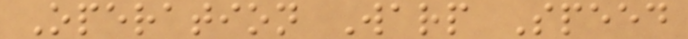Operation Warp Speed
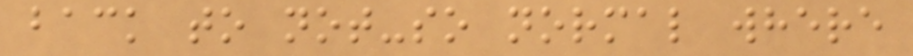back to not-so normal where
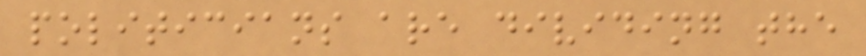politicians are dividing the
